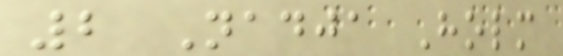2 Nadja Holm
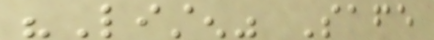"Listen" Safe
